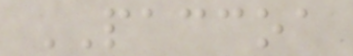PACCOA
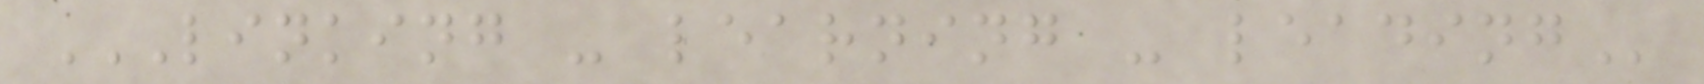LINKING - LEARNING - LEADING
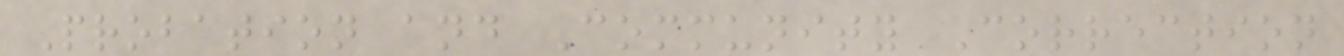Probation and Community Correction
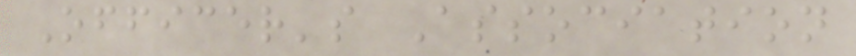Officer's Association
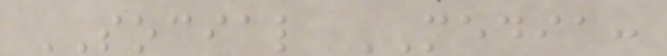SOCIAL MEDIA:
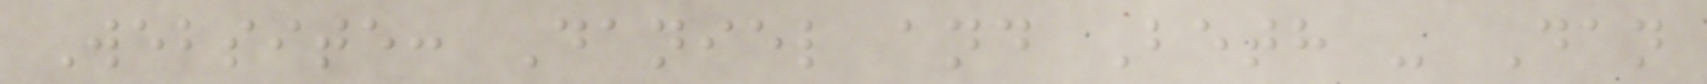Website: Daniel and Beth - Dan
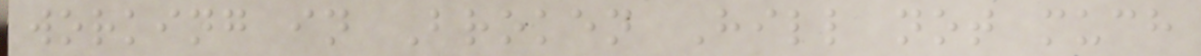working in Broken Hill not much
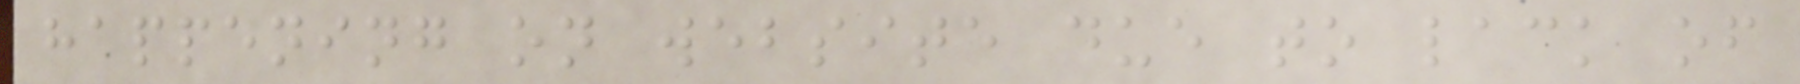happening on website due to lack of
